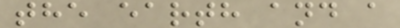the earth and a
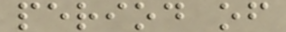period of
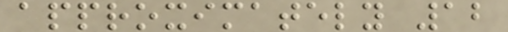approximately 12
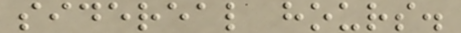sidereal hours.
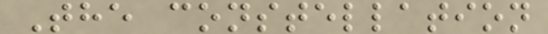The constellation
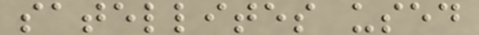satellites used
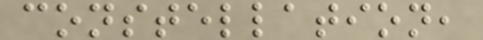constellation,
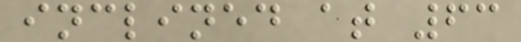inclined at 63
